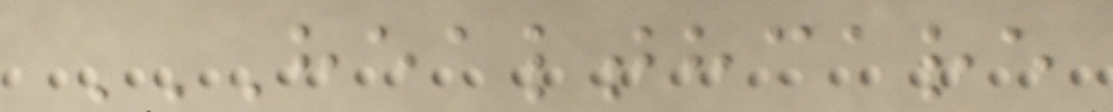HEALTHCARE
